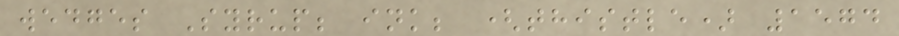wedges Syrup; ink; (thistle) 1574
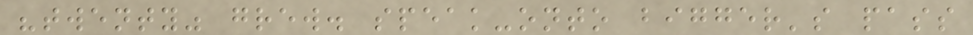"twenty" grew. speak-onto bigger's pass
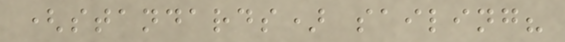(standards) sailing?
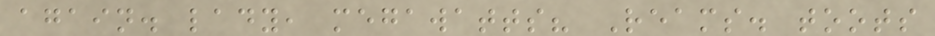again. lady, megawatts? Reams. toots
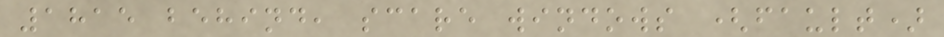1815 behind, scare windows (fault)
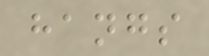hangs
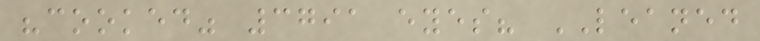"cooked" 3791 eyes? LEANED
